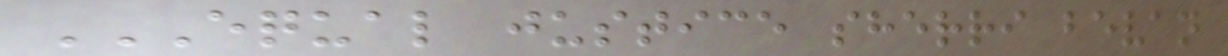EQUAL JUSTICE SHERRI BEVAN
